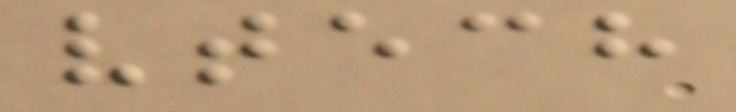vtech
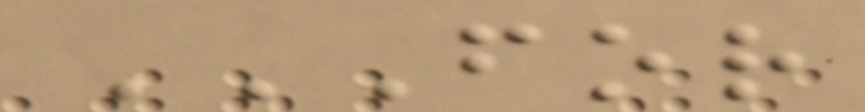FOR
